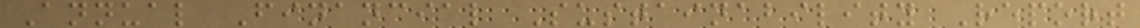Annual Financial Sustainability Report
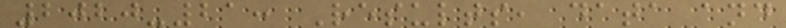2020-21: Results, data and
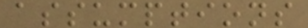assumptions
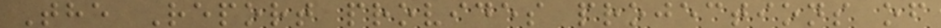The Report provides projections of
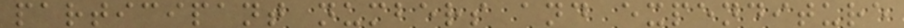participant numbers and expenditure
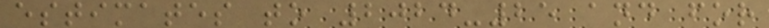estimates to 2024-25 and for
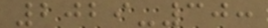2029-30:
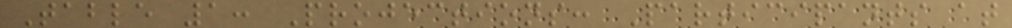Table 1: Projections: Participants at
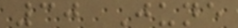30 June
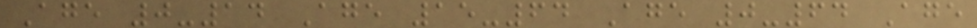Age 0-14 Age 15-64 Age 0-64 Age
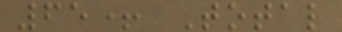65+ Total
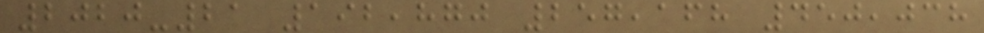2020-21 192,870 257,168 450,038
